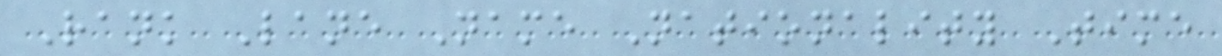Rank Lane Name Nationality Time
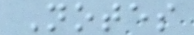Notes
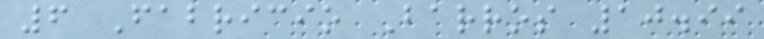6 Fabricio Barros 10.99
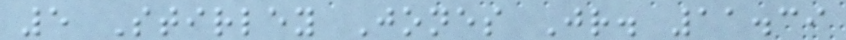5 Stirley Jones Jr. 11.39
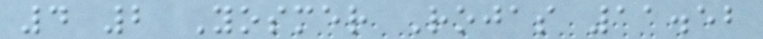4 2 Yosmer Rojas 11.52
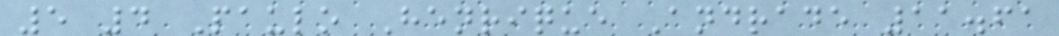5 4 Paulo Henrique Andrade 11.61
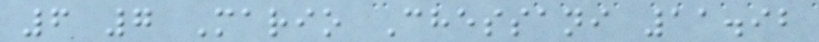6 7 Mario Chessani 11.92
